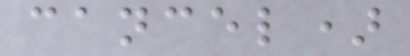cancel)
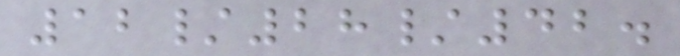12/28/42.
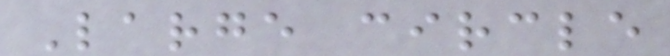Large circle
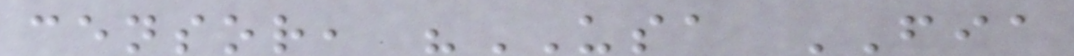censor, "USA FIA
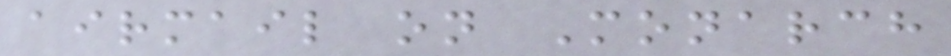airmail on Monarch
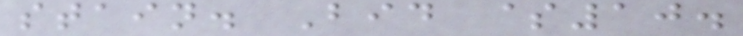stain. Bid $10.
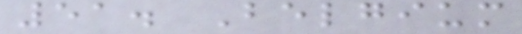51. Belgium
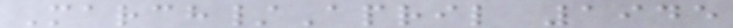March/April 1945
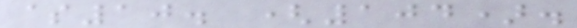$10. (104).
